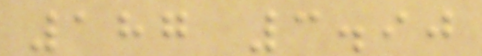187 3.90
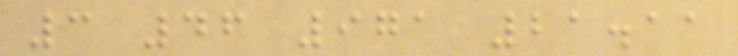3 46 971 21.11
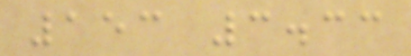153 3.33
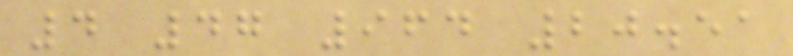4 47 964 20.51
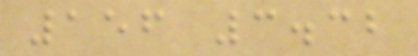156 3.32
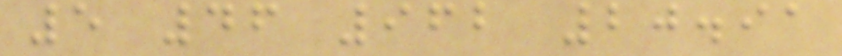5 46 962 20.91
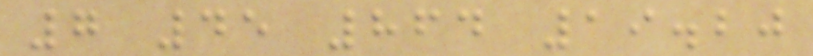7 45 864 19.20
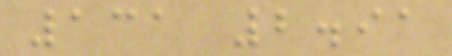131 2.91
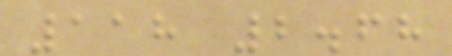118 2.68
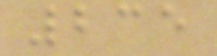235
